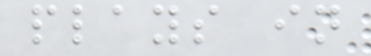plays in
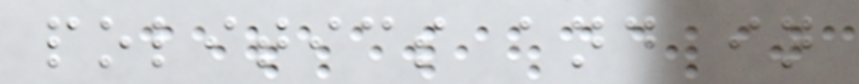politics and in
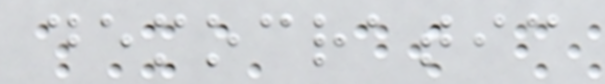democratic
